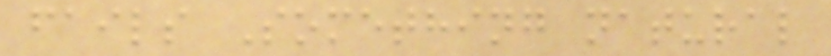fails Something natural
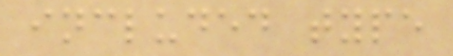included type
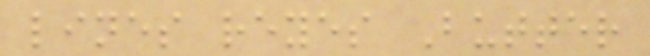lines reyes Butter
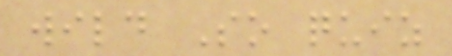wild So quiz
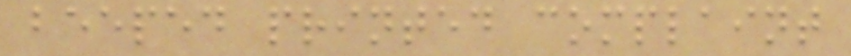beeped printed complaint
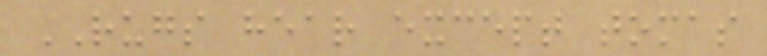RUGS hear except tomas
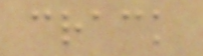crack
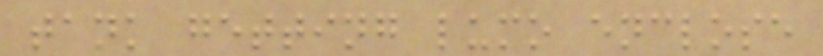tank getting lumo enclose
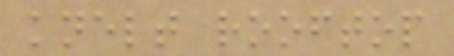knelt rooftop
